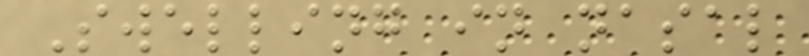Swelling in nasal
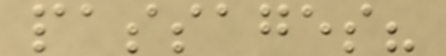passages?
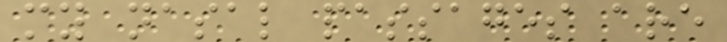my nasal passages are
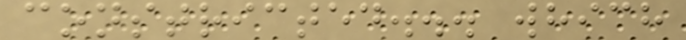constricted... which
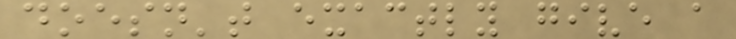doesn't exactly give a
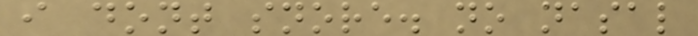i dont snore. no nasal
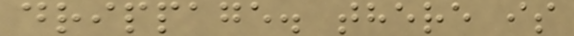drippage. there is
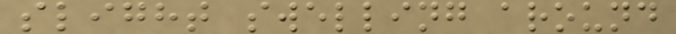slight swelling around
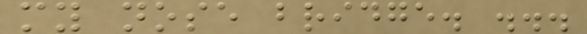my nose bridge. ...
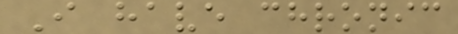I have chronic
